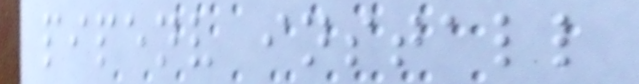pipenv install
